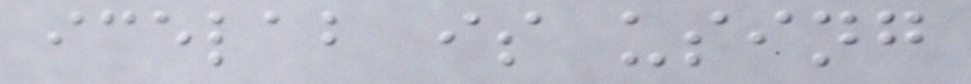icelab is using
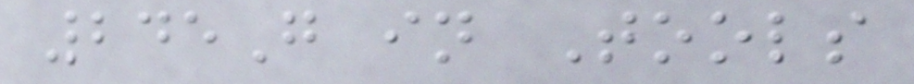245G in Tools
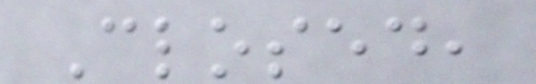Closed,
